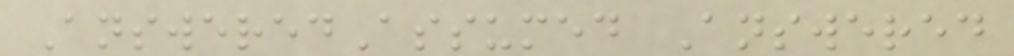AnsweredAssumed Answered
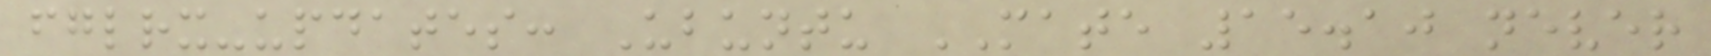fglrx-updates: Ubuntu MATE 15.10 never
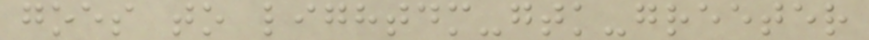goes to lightdm-gtk-greeter
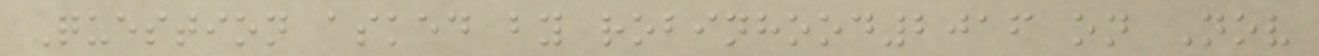Question asked by robinhood2016 on Nov
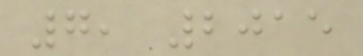7, 2015
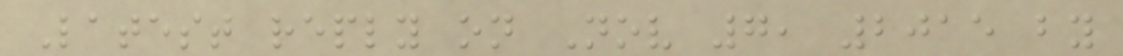Latest reply on Nov 7, 2015 by
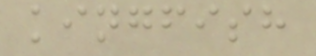kingfish
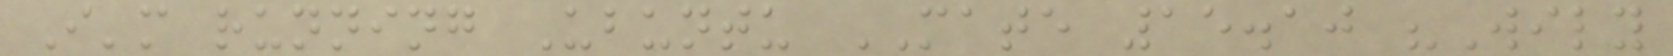I'm running Ubuntu MATE 15.10 "Wily
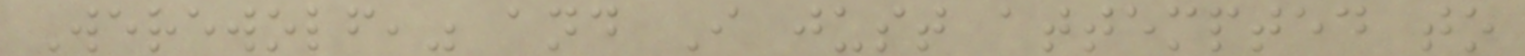Werewolf," and I just attempted to
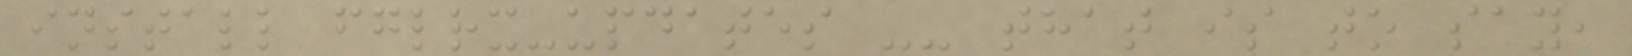install fglrx-updates -- that is to say,
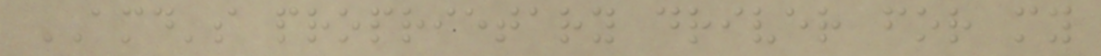AMD's proprietary driver for my
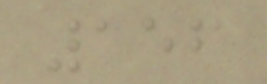156
